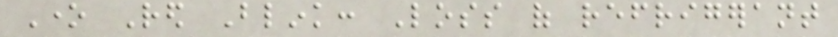One Red Blink: Loss of refrigerant
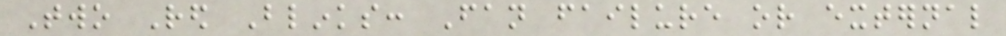Two Red Blinks: Fan failure or external
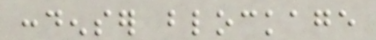condenser blockage
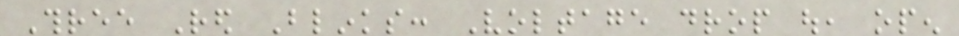Three Red Blinks: Voltage drop out, open
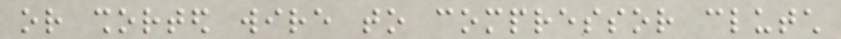or shorted wire to compressor clutch
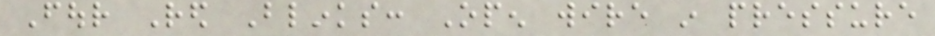Four Red Blinks: Open wire in pressure
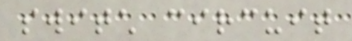switch circuit
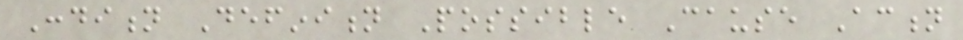Condition Definition Possible Cause Action
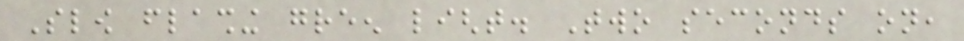Slow flashing green light. Two seconds on,
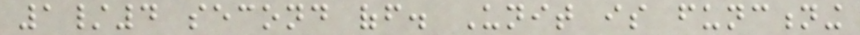1/4 second off. Unit is functioning
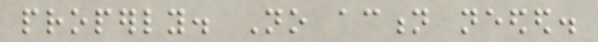properly. No action needed.
